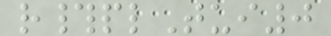r#plTui0
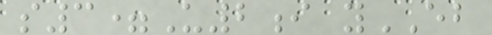s3=U2i yEB
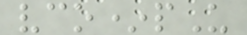vco*pU
